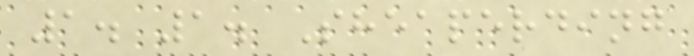1. 1. Sheaperding
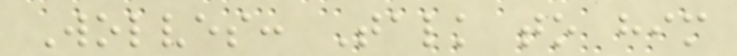Wolves: Talk to him
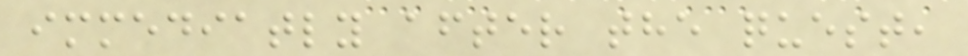immediatly after the quest,
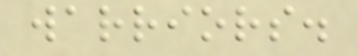warriors.
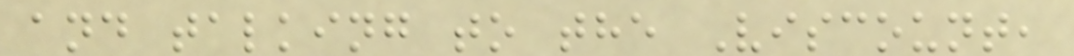and talking to the Viscount,
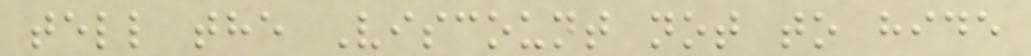tell the Viscount not to hide
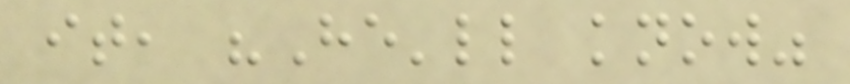it, "He'll know"
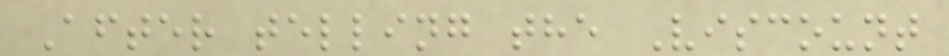After telling the Viscount
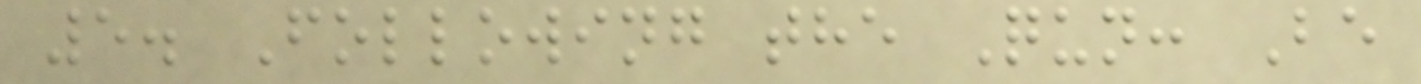5. Following the Qun: Be
